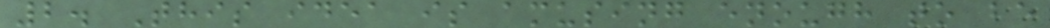2. This idea is amusing enough to be
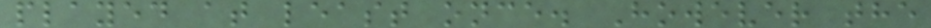played at least once. However the
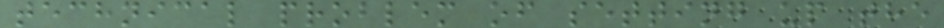technical problem of setting up the
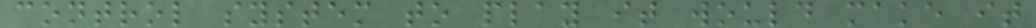control system to play it would make it
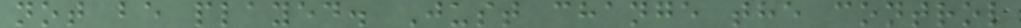not be played. Just change the control
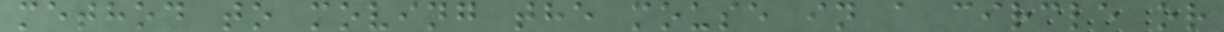method to moving the mouse in a circle or
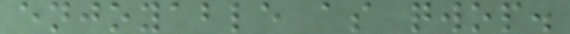enjoyable as qwop.
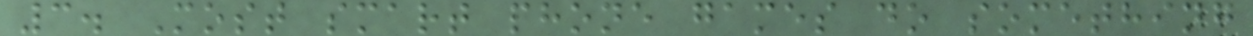3. Most smart phone games do something
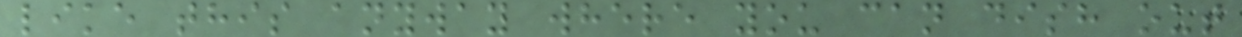like this anyway where you can dish out
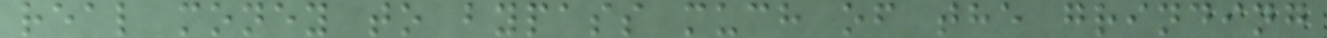real money to bypass much of the grinding
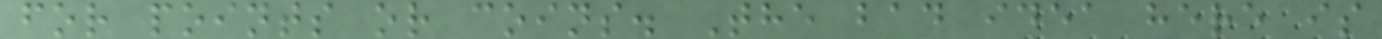for points or coins. The bad idea here is
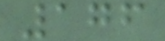176
